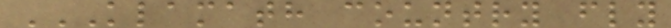KLAMATH COUNTRY FLY
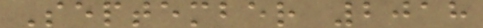September 2018
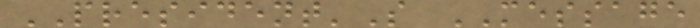PRESIDENT'S MESSAGE
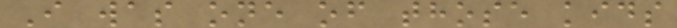I was one of those kids
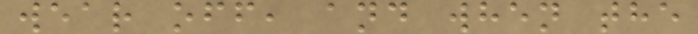wear off, and when the
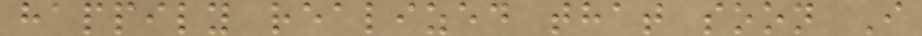happily realized that soon I
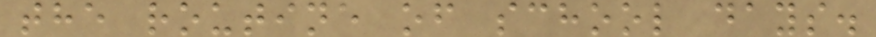the routine of school days.
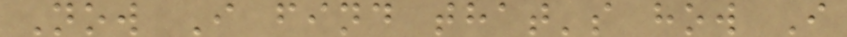Now I find that's how I
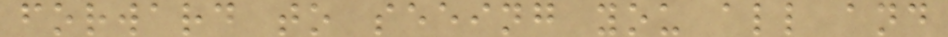forward to seeing you all and
